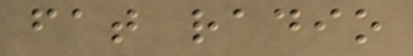fat radio
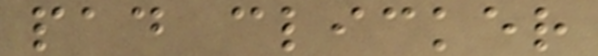pad clicker
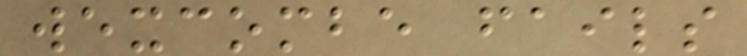wexcombe fails
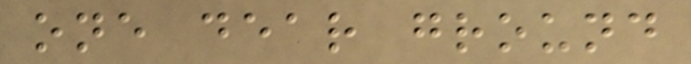one dear ground
